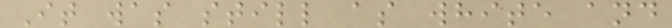It was still as white and
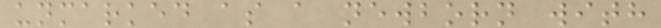unmarked as a newborn with
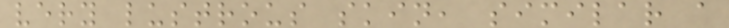very lustrous skin, similar a
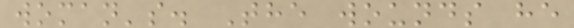woman's. The wounds he
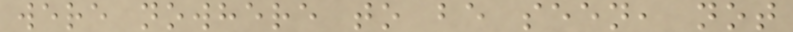were nowhere to be seen, not
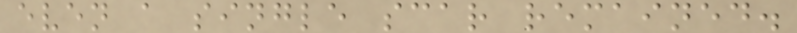even a single scar remained.
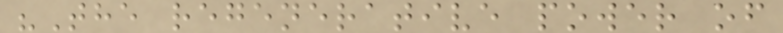"The regenerative power of
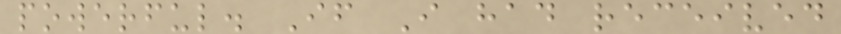powerful. If I had received
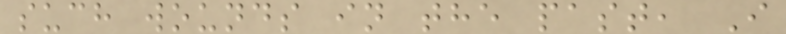such wounds in the past, I
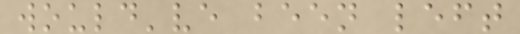would've been left
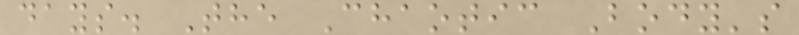days. The Chaotic Body's
